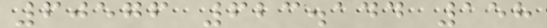60576 623.144 158
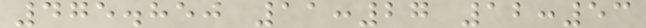475.850 11:27 12:53
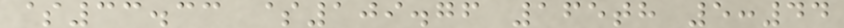$33.33 $109.76 165th 5:44
